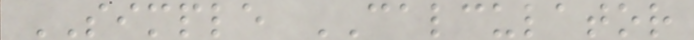SIMPLE CALCULATOR
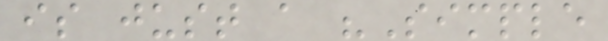is just a "Simple
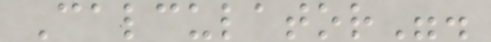Calculator".
